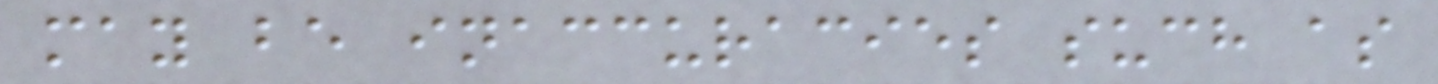may be inaccuracies such as
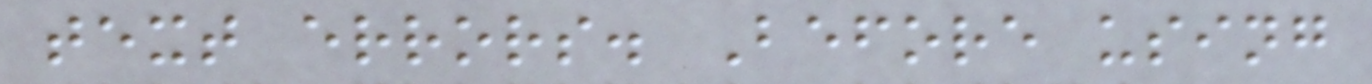text errors. Before using
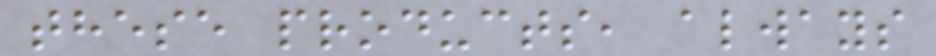these products, always
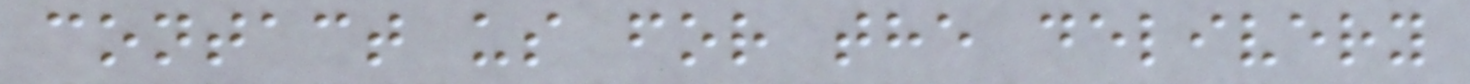contact us for the delivery
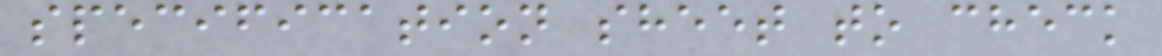specification sheet to check
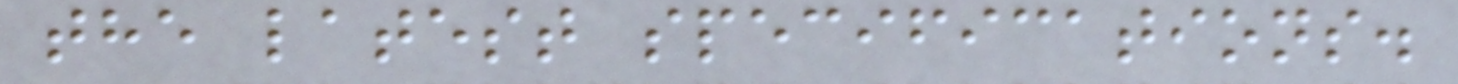the latest specifications.
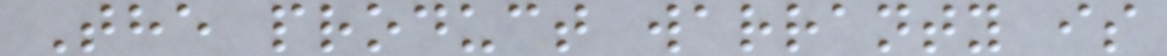The product warranty is
